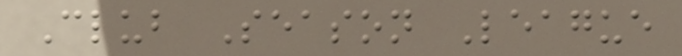Club Season League
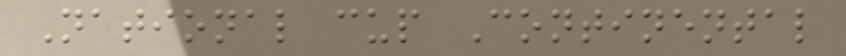National cup Continental
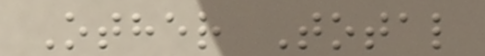Other Total
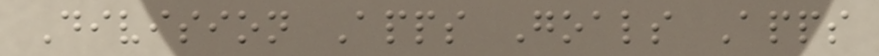Division Apps Goals Apps
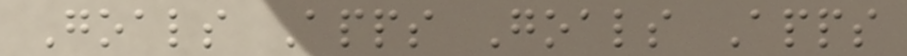Goals Apps Goals Apps
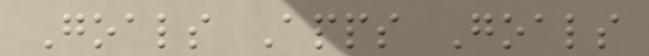Goals Apps Goals
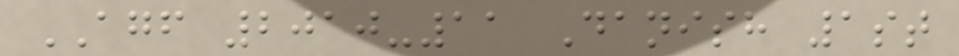AGF 2010-11 Danish 1st
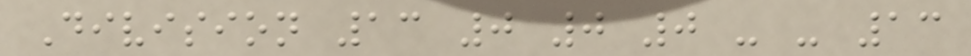Division 13 0 0 0 - - 13
